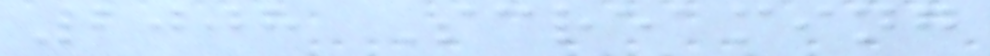2008 Screaming
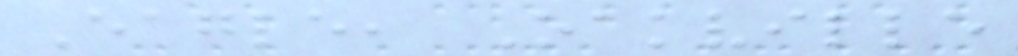Eagle, Oakville
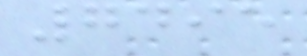7495
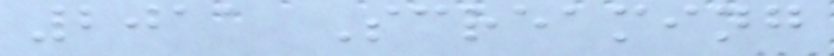2011 Screaming
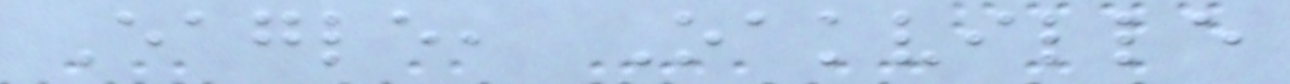Eagle, Oakville
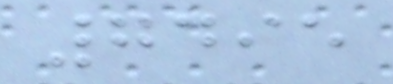7495
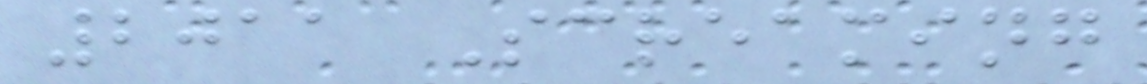2011 Screaming
